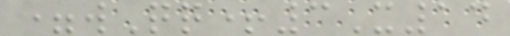=wQq+3X14
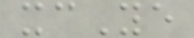xcYe
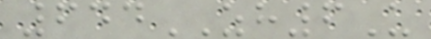644ZH6U
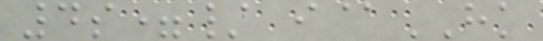4s=/ i@HK
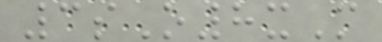3sO8xM
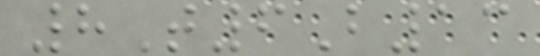8T6B13
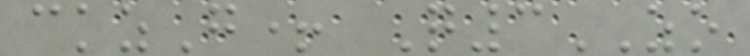ckzG+ Q3ZO
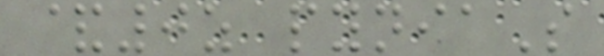&0z pyniaS
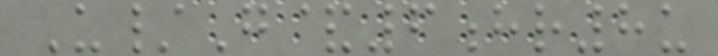U/G&6hr8u
